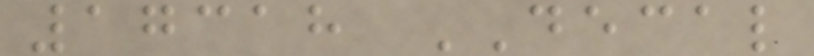17318 DECAL
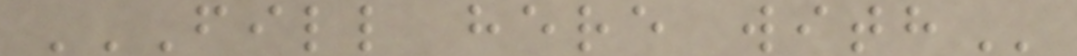FILL HERE WITH
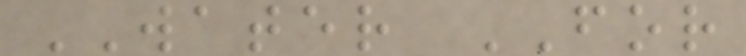WATER FOR
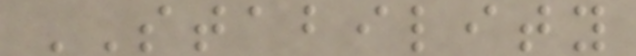STABILITY
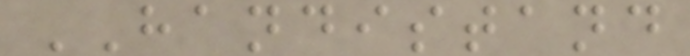HANDISTAND
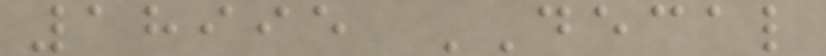18995 DECAL
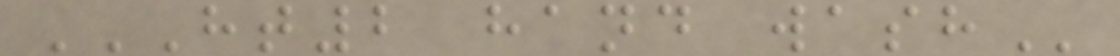HT2 HAND WASH
